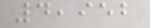4,952
